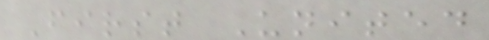First United
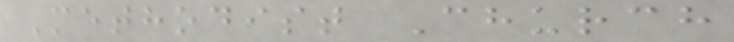Methodist Church
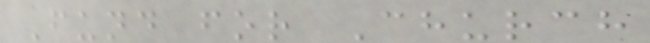Fund for Church
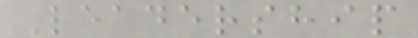Leadership
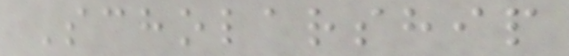Scholarship
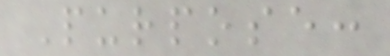Purpose:
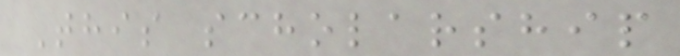This scholarship
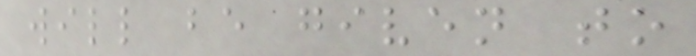will be given to
